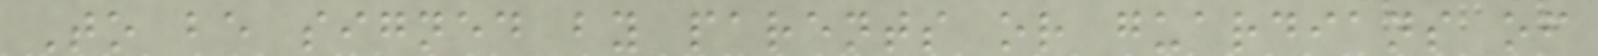To be signed by parents or guardians of
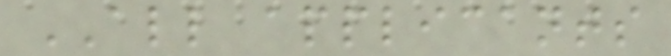ALL applicants
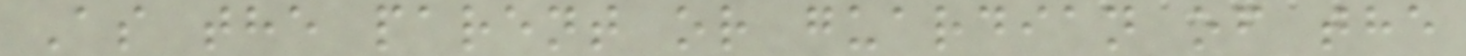As the parent or guardian of the
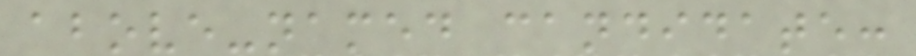above-named candidate:
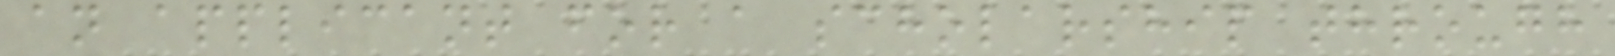an applicant for a scholarship through
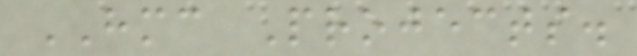HMC Projects.
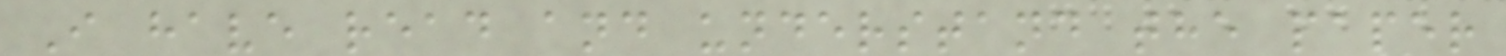I have read and understand the paper
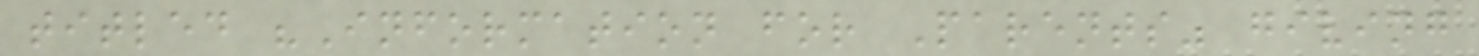titled "Information for Parents" giving
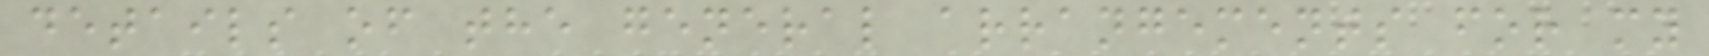details of the general arrangements for my
